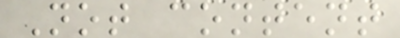Not content
